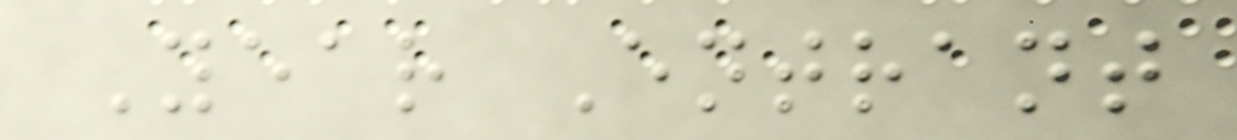Year Entrant
